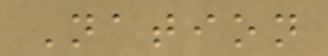Nation
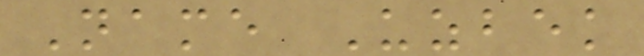Name Uzbek
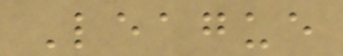League
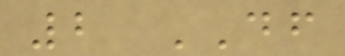2 DF
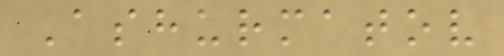Ashurmatov
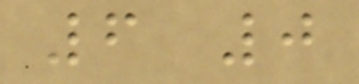6 0
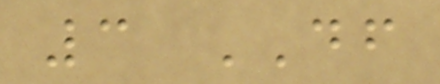3 DF
